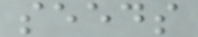seeds
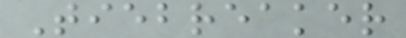Tiebreaker
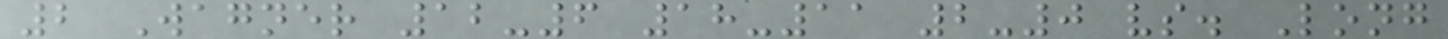2 Wagner 12-6 18-11 2-0 vs. Long
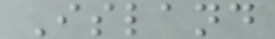Island
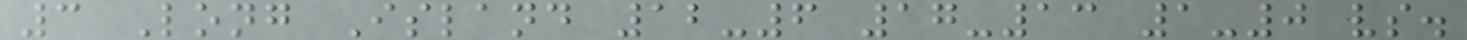3 Long Island 12-6 17-13 1-0 vs.
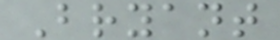Bryant
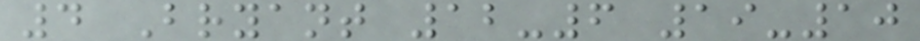4 Bryant 12-6 19-10
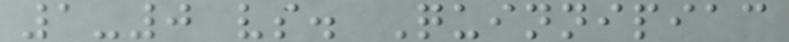1-0 vs. Quinnipiac
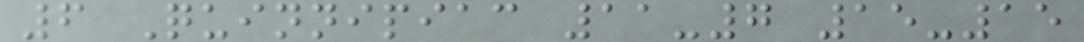6 Quinnipiac 11-7 15-15
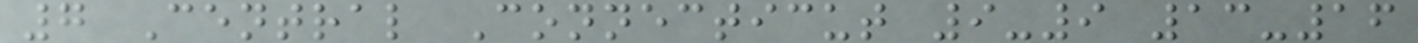7 Central Connecticut 9-9 13-16
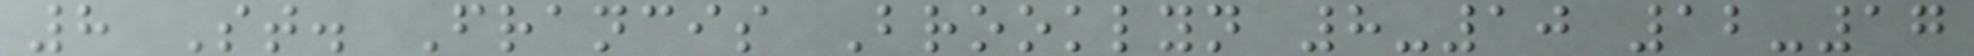8 St. Francis Brooklyn 8-10 12-17
